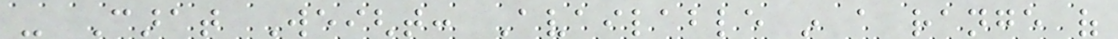- Carat Weight: Available in a range of
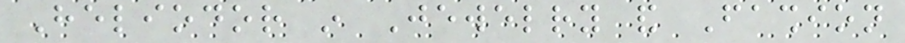Heliodor in Jewelry and Fashion
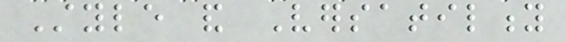Style and Versatility
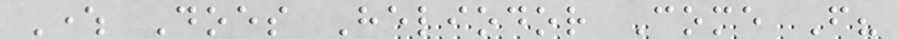Where Does Heliodor Come From?
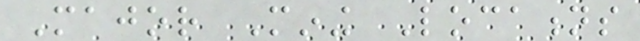Major Mining Locations
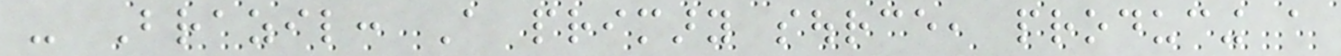- Brazil: A primary source, producing a
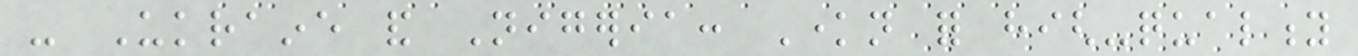- Ukraine and Nigeria: Known for high-quality
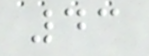43
